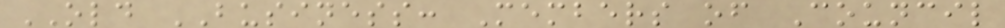OLD BUSINESS: Members of Council
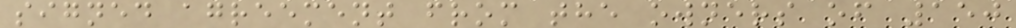signed agreement from the owners of 150
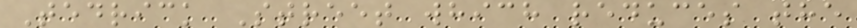Tedrick Street which reduces the
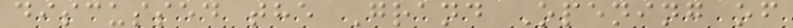discussed the Grand Opening of
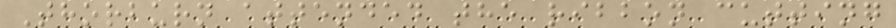Thorburn attended the ribbon cutting
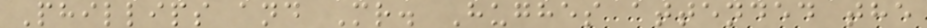Phillips and Mr. Hughes attended the
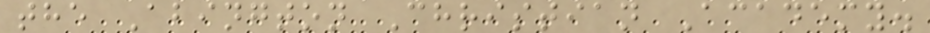the Abington Christian Academy.
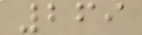269
